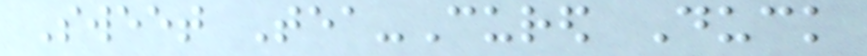Sweet Tea-Cured Duck
